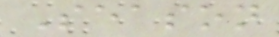Season
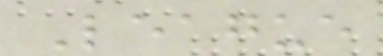League
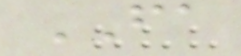FA
